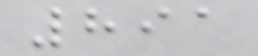891
